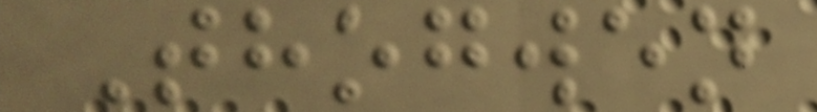Thogwen
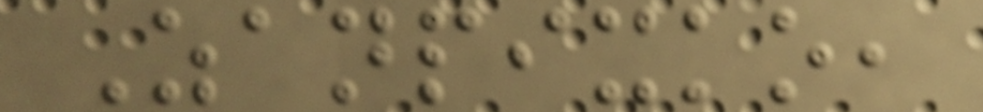Zanpixko,
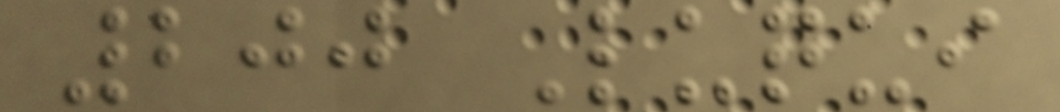200 Luqui
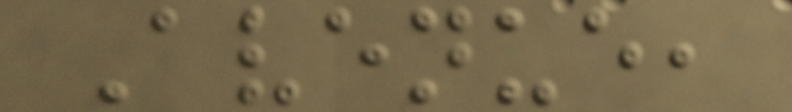Avenue,
